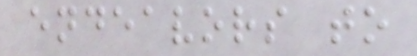endeavors to
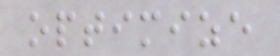optimize
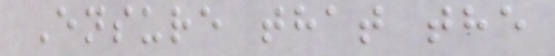Ensure that the
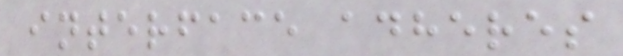interface adheres
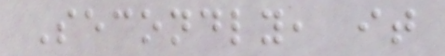Secondly, it
